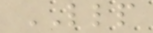LLP
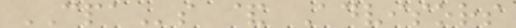CPAs & Advisors
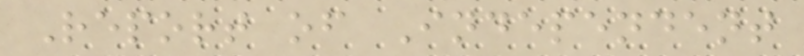Report of Independent
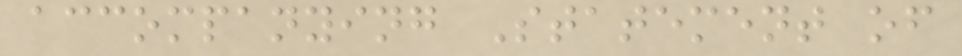accompanying Statement of
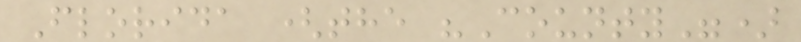Florida (the "County")
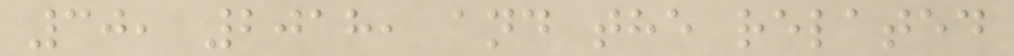30, 2018, and the related
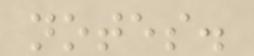notes.
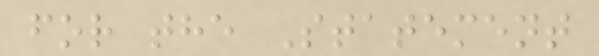for the Statement
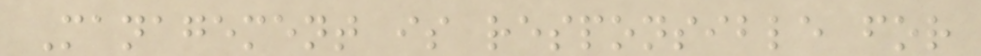Management is responsible for
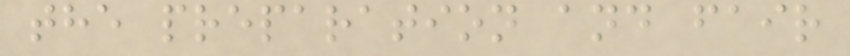the preparation and fair
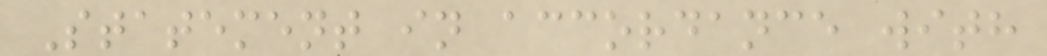Statement in accordance with
